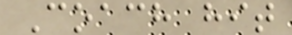Coach hit
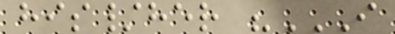his/her "I
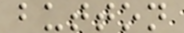button
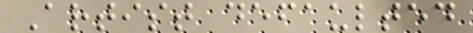Artist defaulted
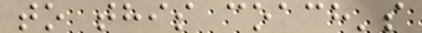to this coach's
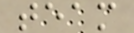team
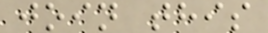join this
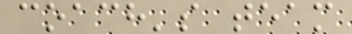coach's team
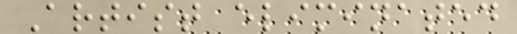Artist eliminated
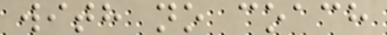with no coach
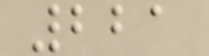221
